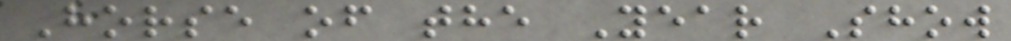Horse of the Year Show
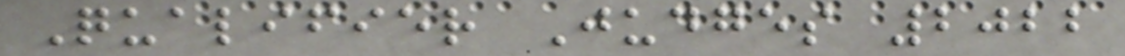Qualifier Judges 2022
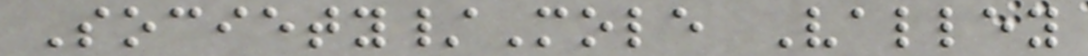Society/Mole Valley
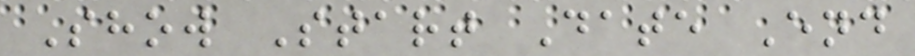Show Start Date End
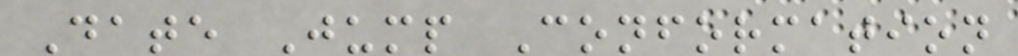Date Jump Conformation
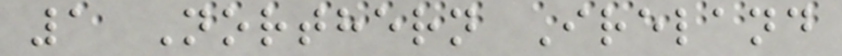1 Northern Ireland
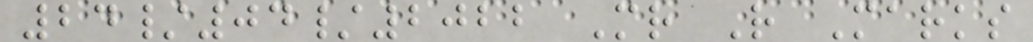24/04/2022 Mr R Marks
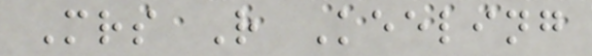Mrs R Keeling
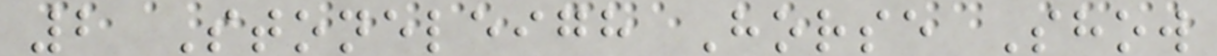2 Stoneleigh Horse Show
